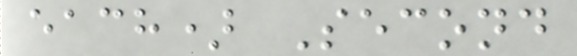each) Second
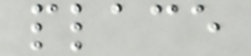place
